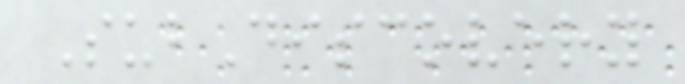SubDiscovery
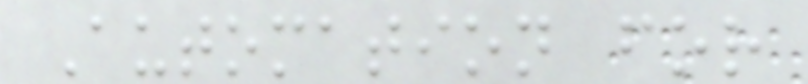Automation for
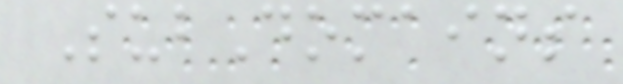SubDomains
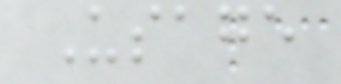Usage
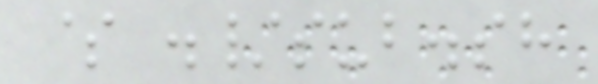$ ./sub.sh
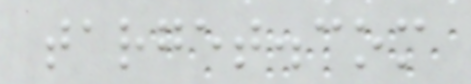target.com
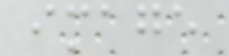image
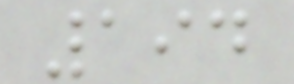194
